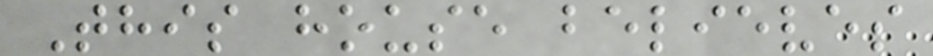This house believes
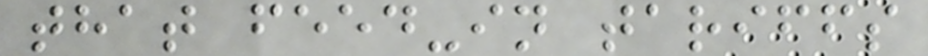that feed-in tariffs
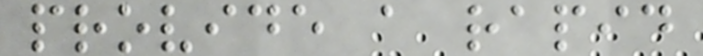provide a rapid
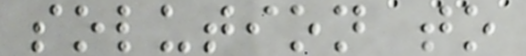solution to
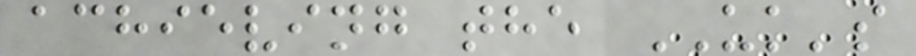achieving the UK's
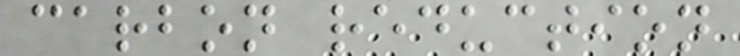carbon reduction
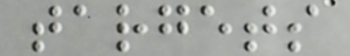targets
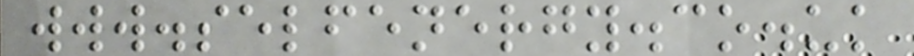www.selfenergy.co.uk
